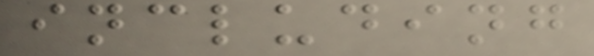including
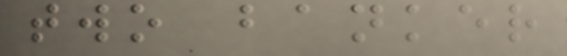two banker
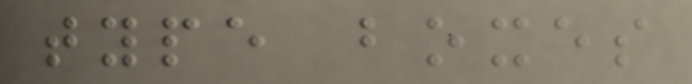type boxes
